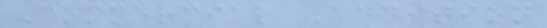Commercial Addition
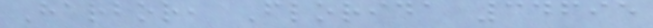Harbor, Florida 34695
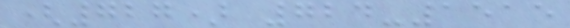(727) 724-1515
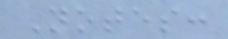Notes:
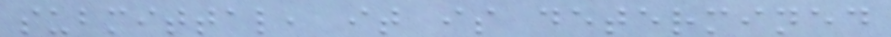submittal, it is determined
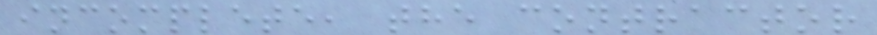incomplete, the contractor
